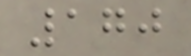170
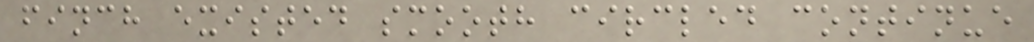finch existed smooth circled continue
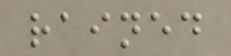rained
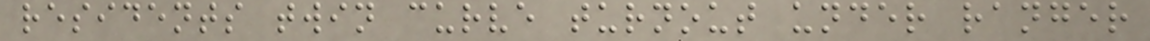residents twin curve turnout under ranger
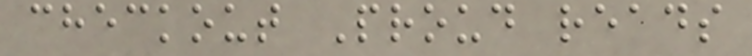checkout Proud reads
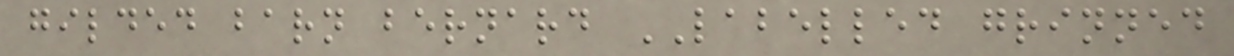gilded barn bernard LABELLED grinned
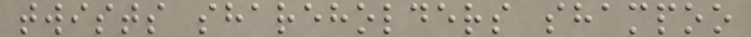twists shareholders shampoo
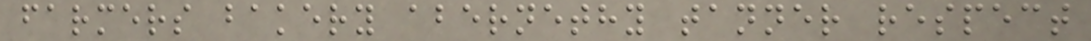farmers bakery abernethy tanner respect
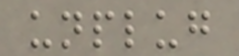unplug
